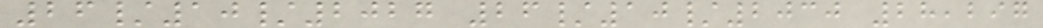26/10/2027 26/10/2030 28,297
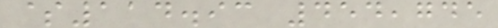$114.93 454,745
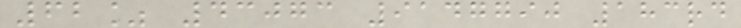62% 43073 9147790 183rd
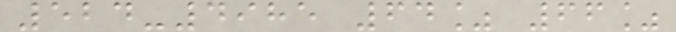524-4985 64% 66%
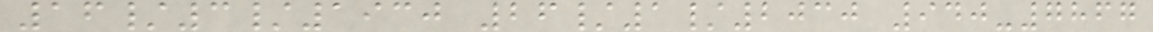16/3/1930 26/1/2030 940-7867
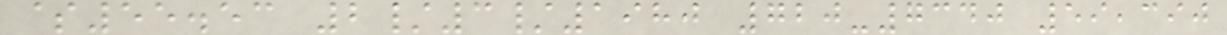$55.53 2/3/1980 720-7340 59,390
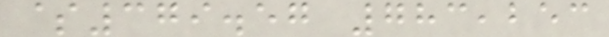$379.57 783,253
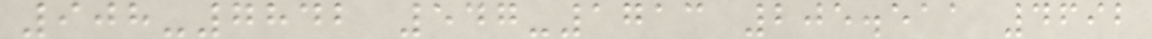908-7842 547-1713 205.511 4692
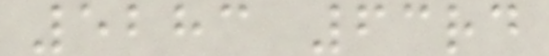5283 63rd
